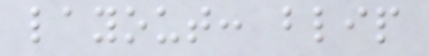layout: blip
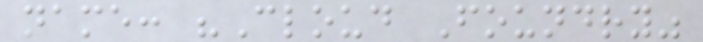name: "Cloud Foundry"
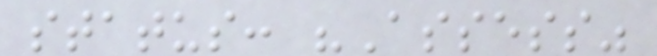status: "Assess"
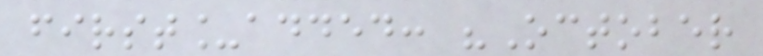first_added: "October
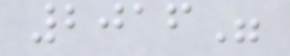2016"
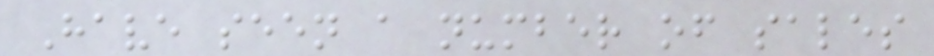Have seen a number of sales
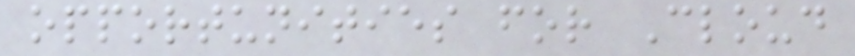opportunities for Cloud
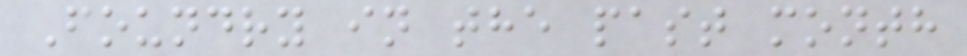Foundry in the past month
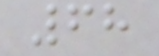68
